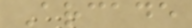Arcade
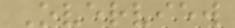Overview
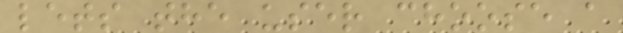lets the user choose a
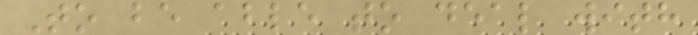To be able to deal with
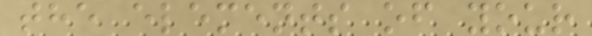the elements of your
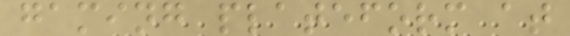gaming plateform at
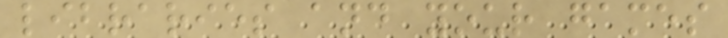libraries and your games
